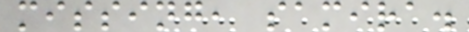missing, samira.
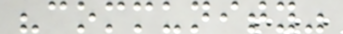"community"
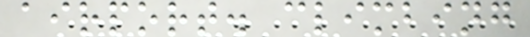airport. climbing
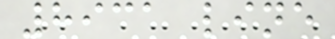8931 line
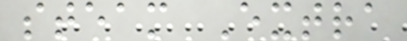steam Extra
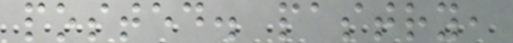posted. pastry,
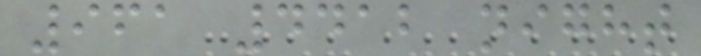961 4412 night
